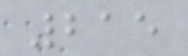215
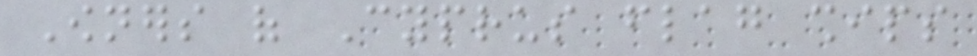Owners of Cyprus flag ships
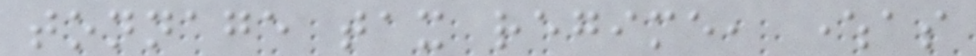tonnage tax regime, whereas
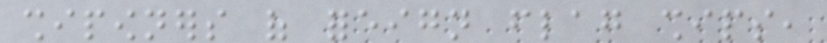shipowners of foreign flag ships,
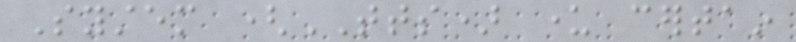System (TTS) under certain
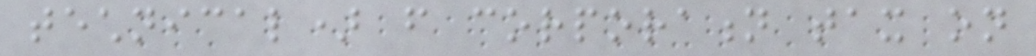technical) from corporation tax on
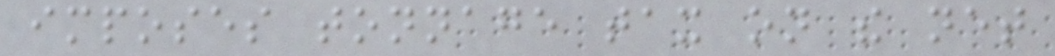imposes tonnage tax on the net
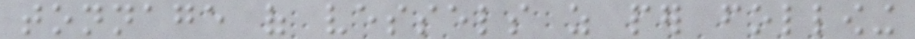tonnage of vessels as per following
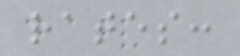rates:
